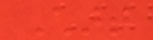Chart
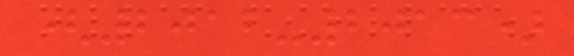(2012-2013)
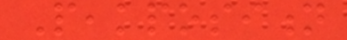Peakposition
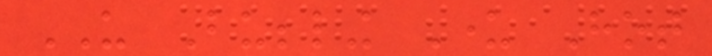US Bubbling Under Hot
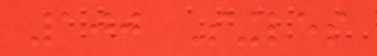100 Singles
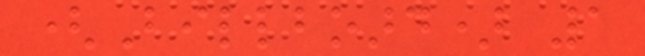(Billboard) 1
